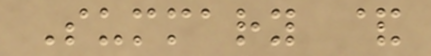Summary &
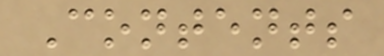Contents
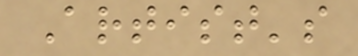Artist's
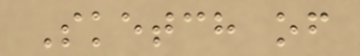Sketch of
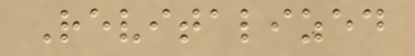Revitalized
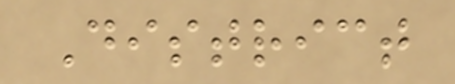District
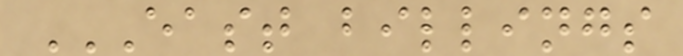EAST BILLINGS
